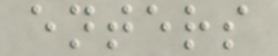enters
